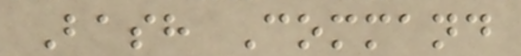Bash Command
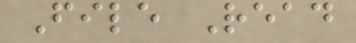File Read
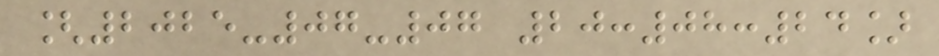[2025-07-07 20:08:24]
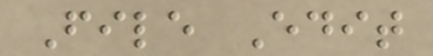File Edit
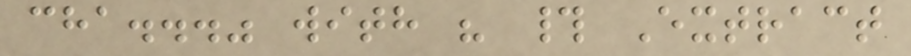cha..." with " # Extract
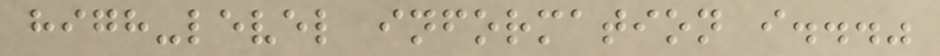high-level information i..."
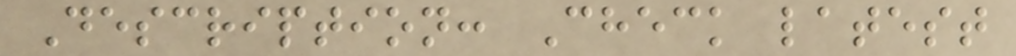Description: Check latest
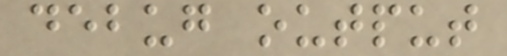debug output
